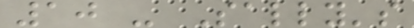10 - Sally's
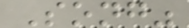Song"
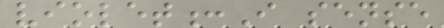violet:I sense
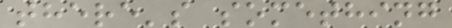there's something
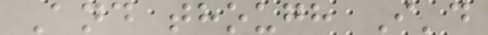And though I'd
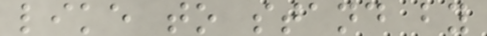like to stand by
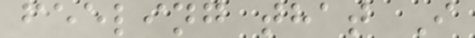feeling that I
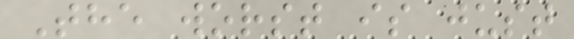The worst is just
